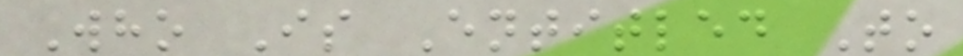Who Is Entitled To
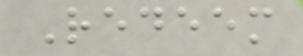Redeem
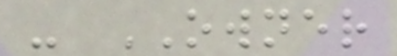- OWNER
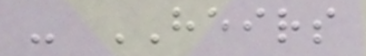- HEIRS
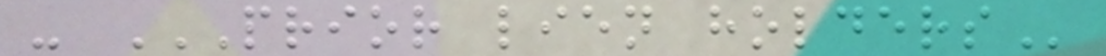- PRIOR LIEN HOLDERS
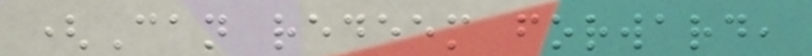(Can redeem forward,
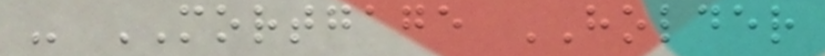- MORTGAGE HOLDER
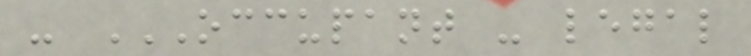- OCCUPANT - LEGAL
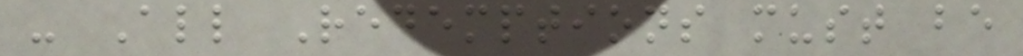- All Redemptions must be
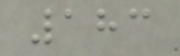183
